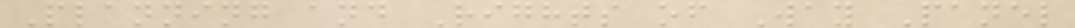Planning and Rights of Way Panel
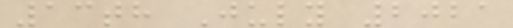13th July 2021
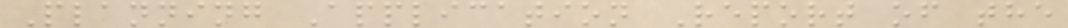Planning Application Report of the
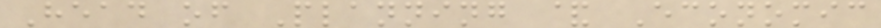Head of Planning & Economic
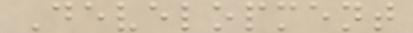Development
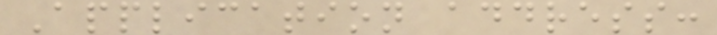Application address:
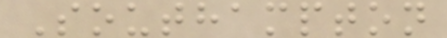Southampton
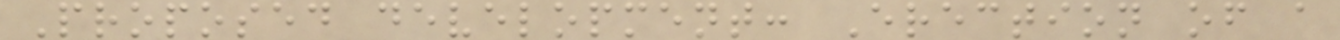Proposed development: Erection of a
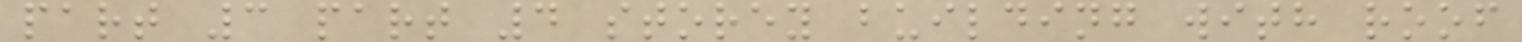part 3 part 4 storey building with roof
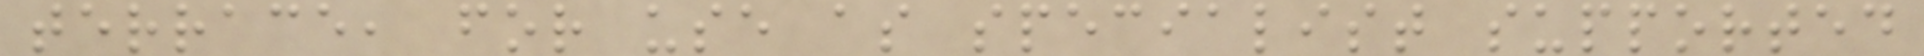terrace, for use as specialist supported
